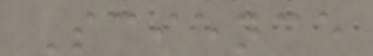Science
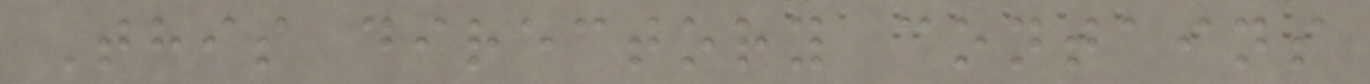This directory contains
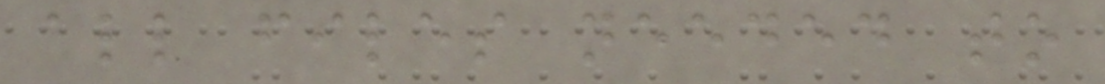all files needed to
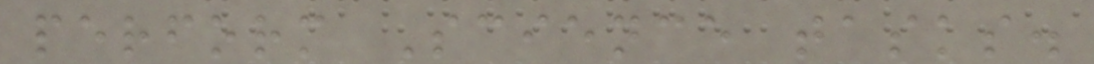perform Science tasks.
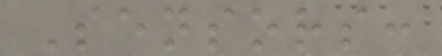Sensors:
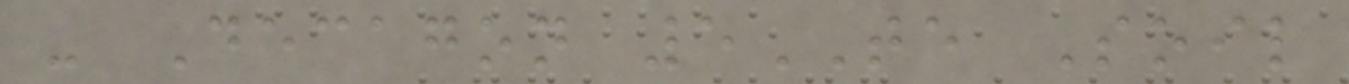- Decagon 5TE Soil
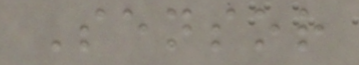Sensor
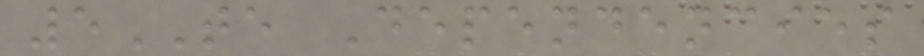5TE Dependencies
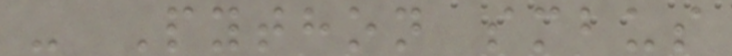- Python smbus
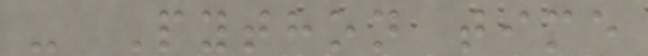- Python time
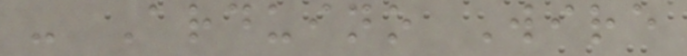- Arduino Wire
